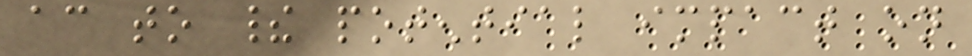according to their potential impact on
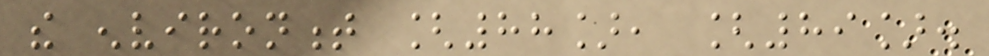the environment [88], [89].
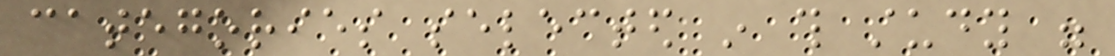categories selected in this study were
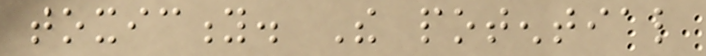toxicity. The potential
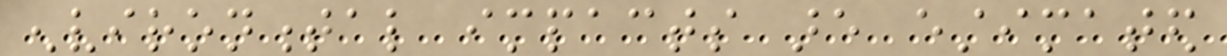environmental impacts are estimated
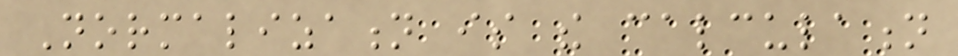Normalization is the calculation
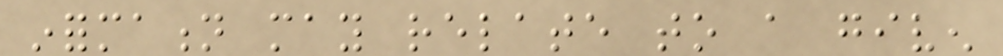information may relate to a given
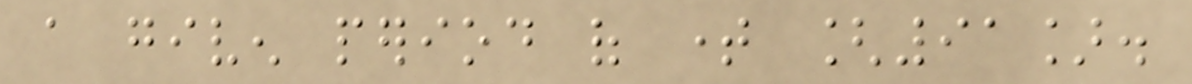a given period of time [91].
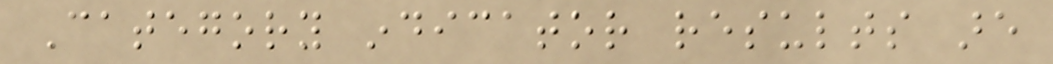Category indicator results are
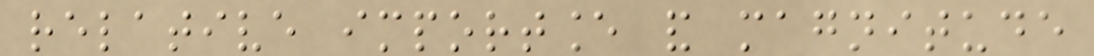relative importance and magnitude
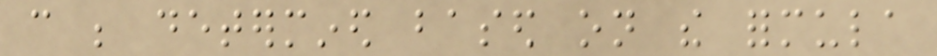can be determined based on the formula
